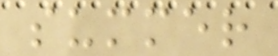summer
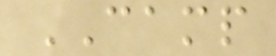CAMP
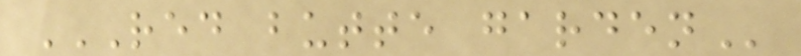RED BUTTE GARDEN
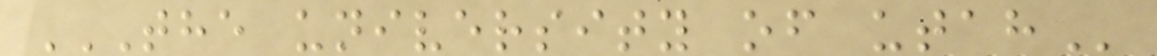THE UNIVERSITY OF UTAH
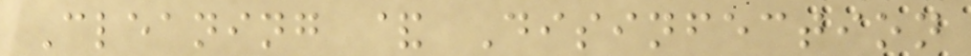Cleaning & Disinfection
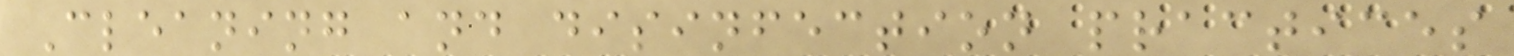Cleaning and disinfection practices
